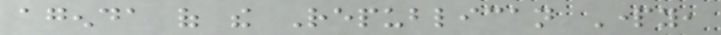agenda of the Republican Party,
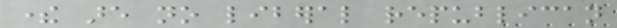there are no liberal republican
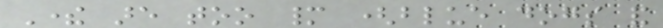There are too many (blue dogs and
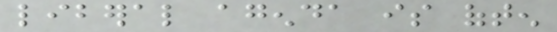liberal agenda is often
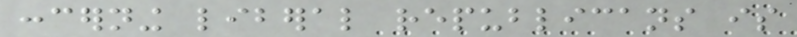concerning liberal republicans is
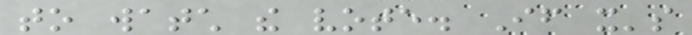to watch the vote. If it's
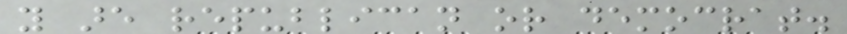you are republican or democrat.
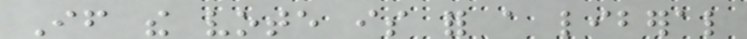If the vote is for a liberal
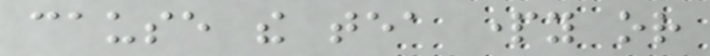cause the tea party or
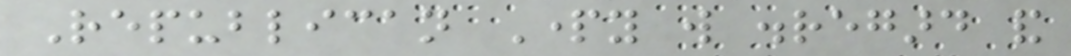Republican Party will disregard and
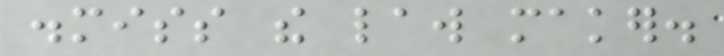dismiss the law maker.
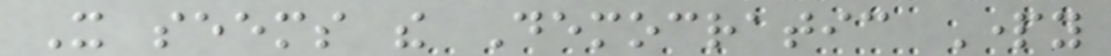It seems the Democratic Party
